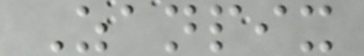Zanpix
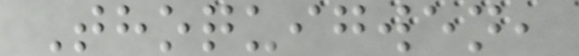Thoquigwen,
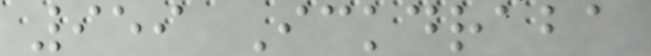959 Ickdraba
